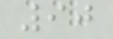90
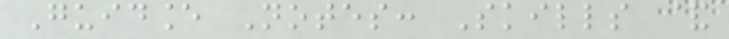Guidance Notes: Skills &
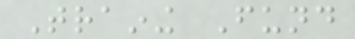Training Fund
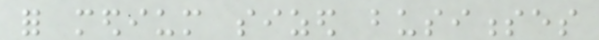for medium sized businesses
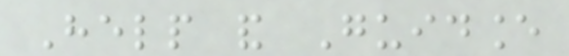Help and Guidance
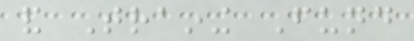and Training Fund
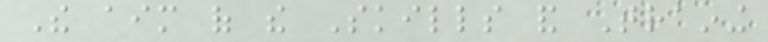The aim of the Skills and Training
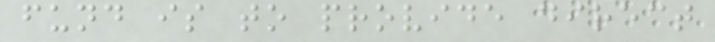fund is to provide direct
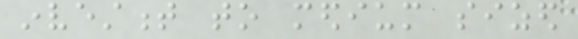investment to medium sized
